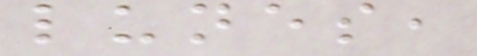lunes,
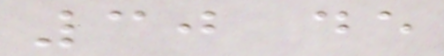30 de
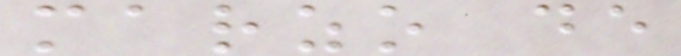marzo de
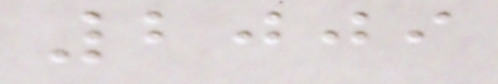2009
